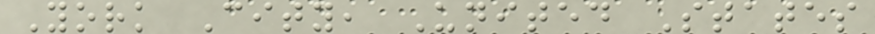York City, United States
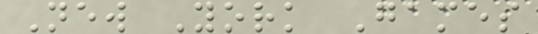New York Games
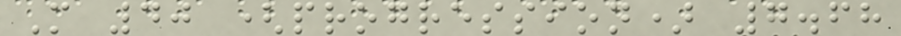M 40 (progression) 7.68
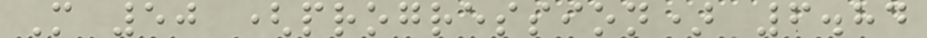M 50 (progression) 6.84
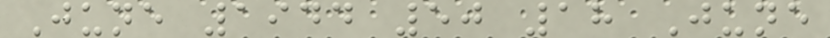June 1944 50 18 June
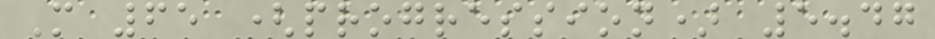M 65 (progression) 5.47
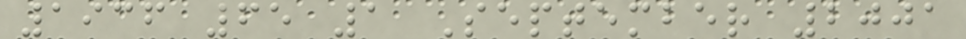1936 65 1 September 2001
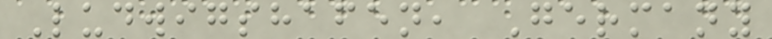Ludwigshafen, Germany
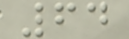64
